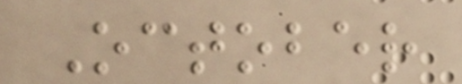October
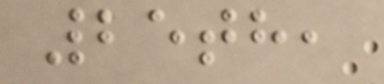25th,
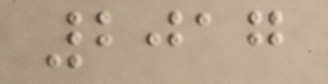2017
